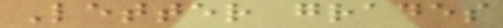Letter grades
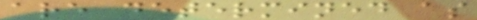are determined as
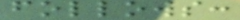follows:
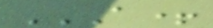A+
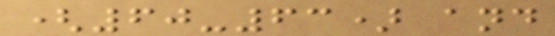(60-63) and
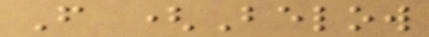F (Below
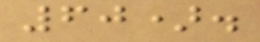60).
